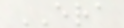ERA
